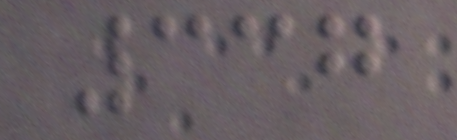337
